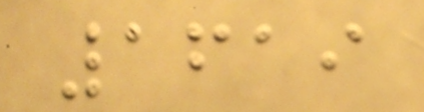1619
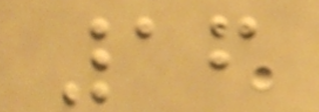16
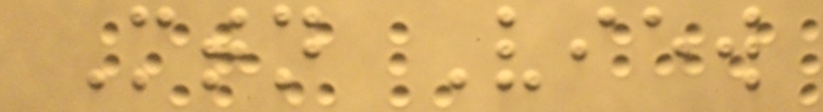Mtn View
